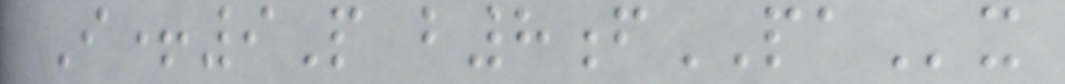I+9P b8fPAx
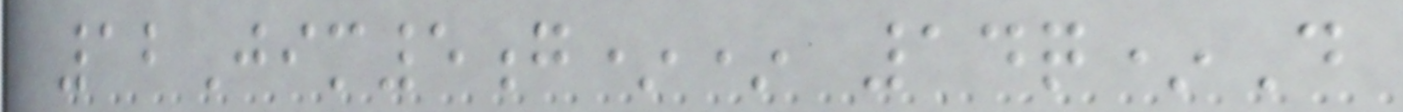12Jim5g** 14q*D
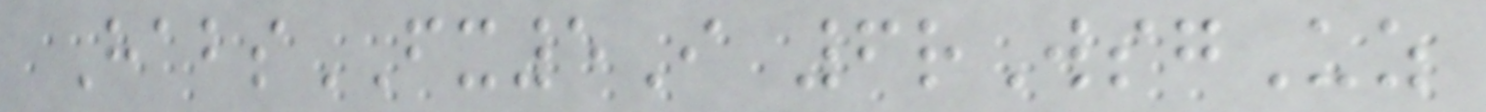HabsFX5I 6rWsgUz
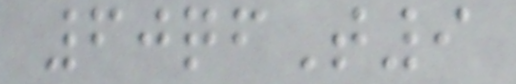60qfT9
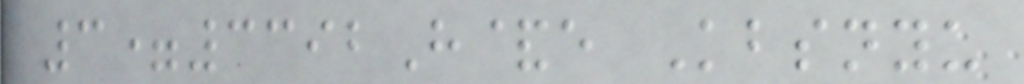3=3392H&e Kbsnyu
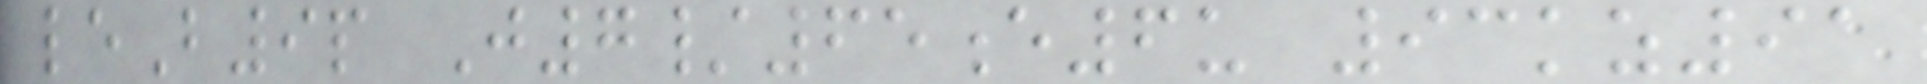leB9p J7/65e6u 93kz91
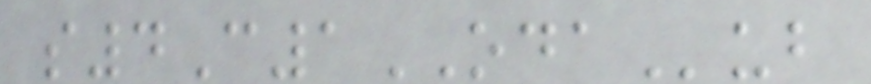s4C1ODAub
